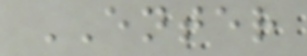ENTER
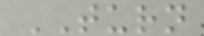TURN
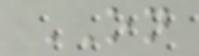ON
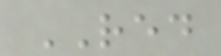RED
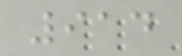914
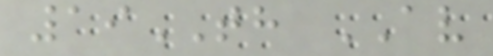19TH AV
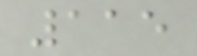115
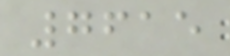7615
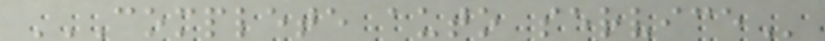COMPLETE AUTO SERVICE
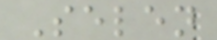Selen
